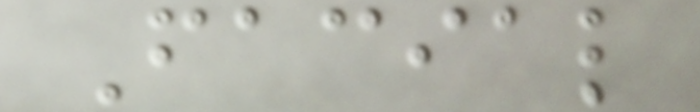Facial
